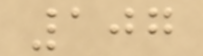107
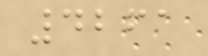4261
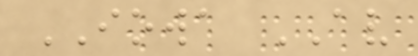IOWA AV
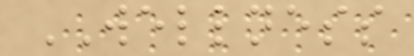WELLNESS
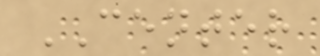CENTER
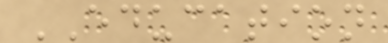EDUCATION
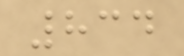834
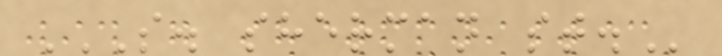S. SHERMAN ST.
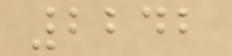2242
